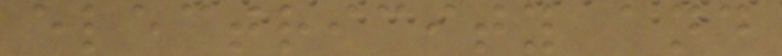electricity and
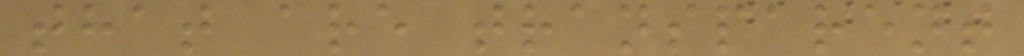that are transparent
